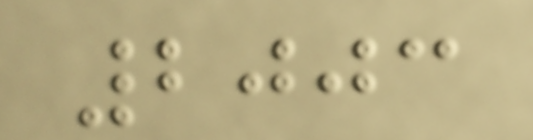2003
